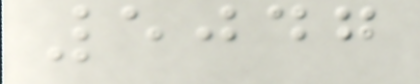5047
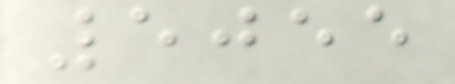5055
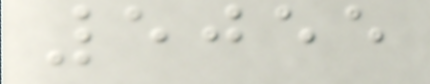5055
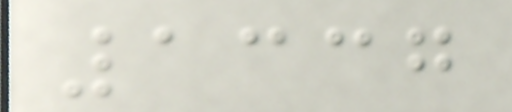1337
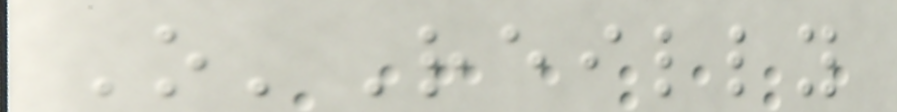O'Reilly
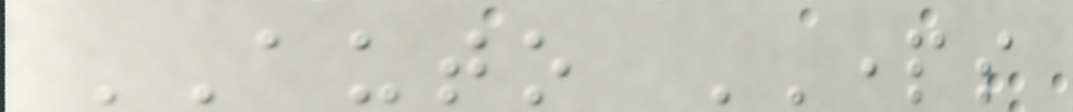AUTO PARTS
